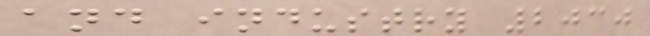and industry 2030
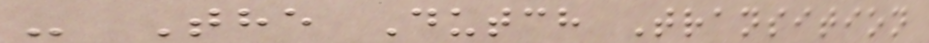- The Dutch Transition
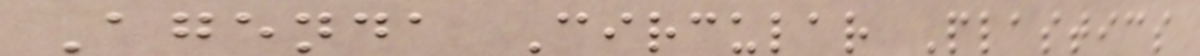Agenda Circular Plastics
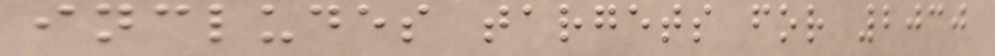includes targets for 2030
